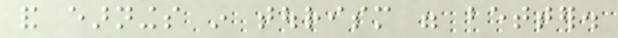and earnings in tourism were better.
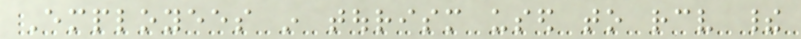Employees in tourism used to receive their
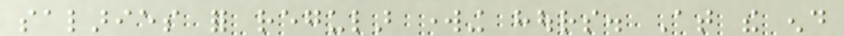salaries for regular working hours. At the end
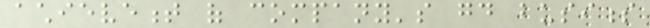achievement of company's good business
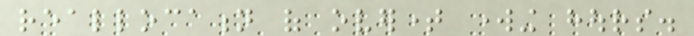reallocation of overtime working hours.
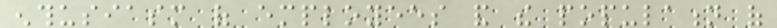enthusiasm of employees and the population of
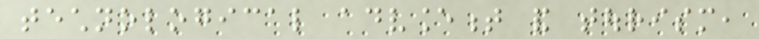technological advancement and tourism,
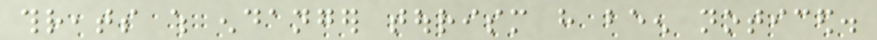threats which endanger tourism have been noticed.
